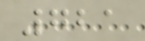721
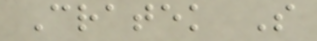Cratek S
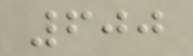600
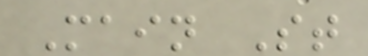Main St
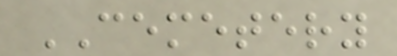CEMETERY
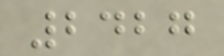2427
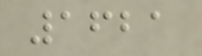1621
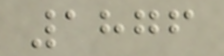1876
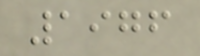1976
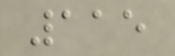115
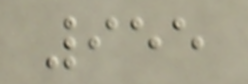955
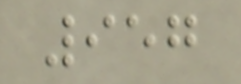957
